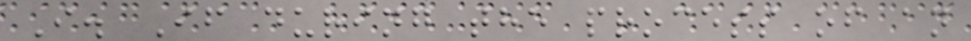I. If during the process of an
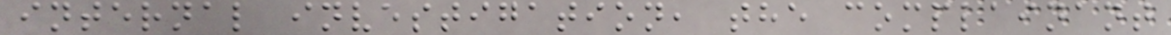internal investigation, the complainant
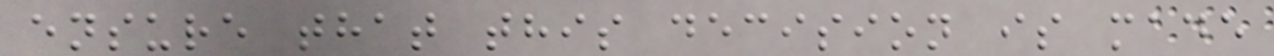ensure that this decision is made
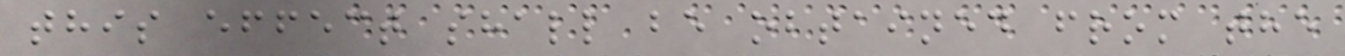this effect shall be obtained from the
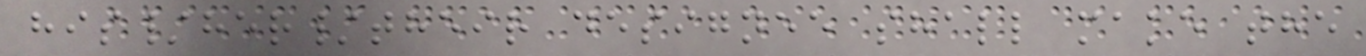his/her/their designee shall make the
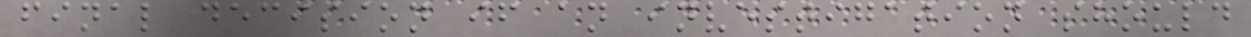final decision if an investigation should
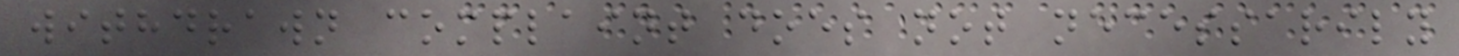withdrawn complaint does not necessarily
